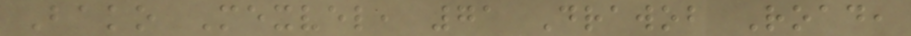Bako Mexvel, 71 Drawob Road,
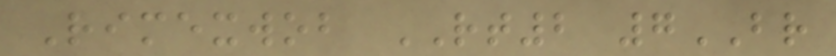Rimexwob RT2 7BR
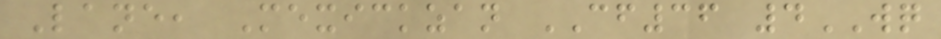Lane, Mexickzan CF36 4WQ
